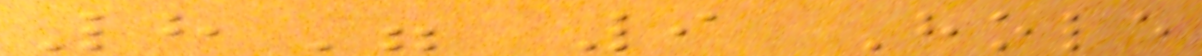8" 9 Hole
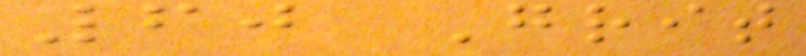60 Grit
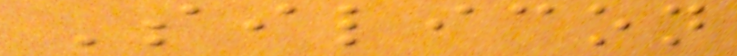Silicon
